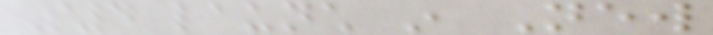S4 launch in New
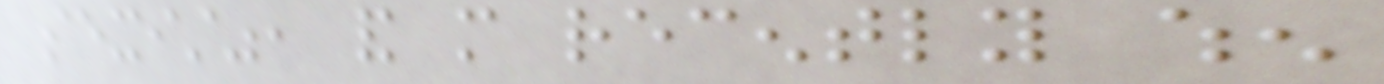sexist", and more recently when
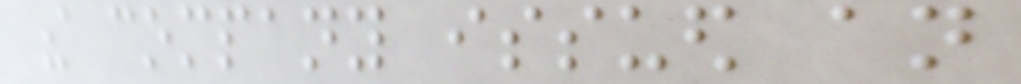the company issued an
